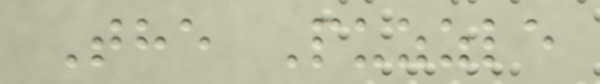The Puzzle
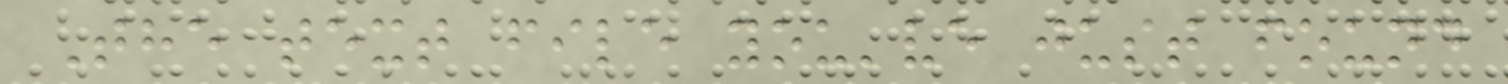The text file you've just found
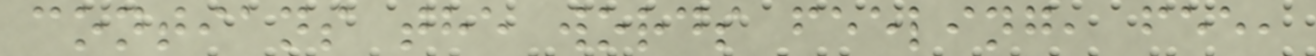contians the words feeling, fee,
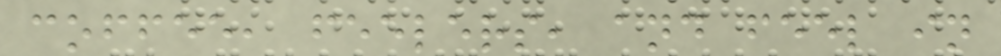coffee, feelers, and feel in
